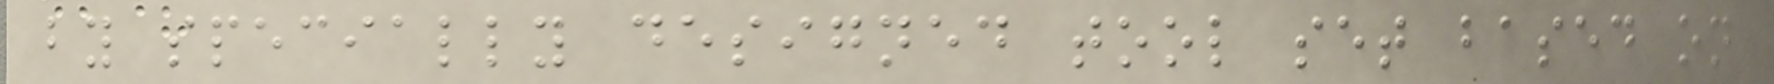by specially designed tool set based on
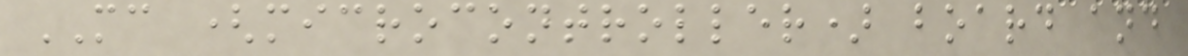MC (microcontroller) board and
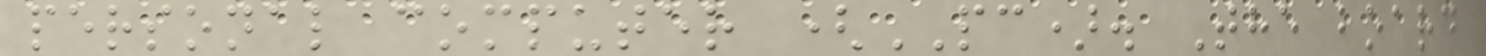personal computer (PC). The board
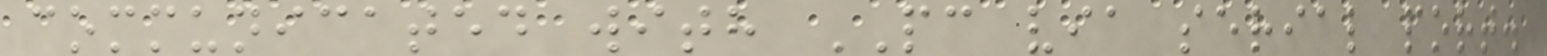communicated with PC via serial port.
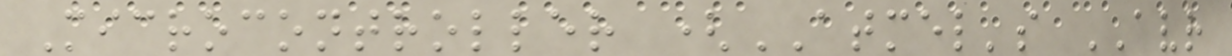Microcontroller (ATMEL's AVR
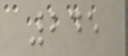245
